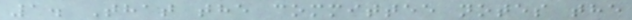1. That the committee notes the
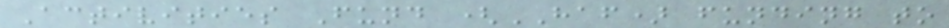Activities Fund (HAF) funding to
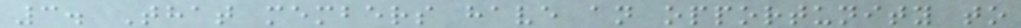3. That members have an opportunity to
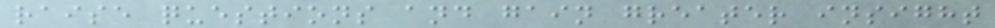raise questions and gain greater insight
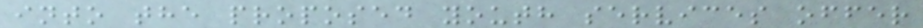into the proposed youth services offer
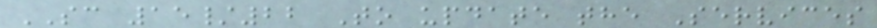SC 15/22 To update the Services
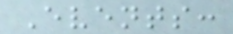Events:
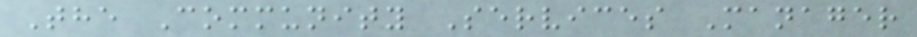The Community Services Manager
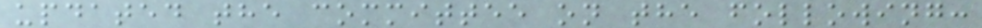updated the committee on the following:
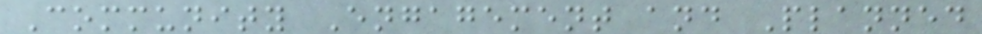Community Engagement and Planned
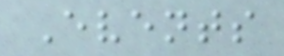Events
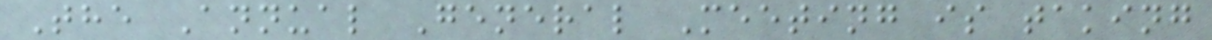The Annual General Meeting is taking
